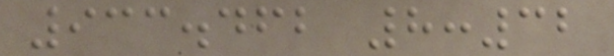933.462 8:32
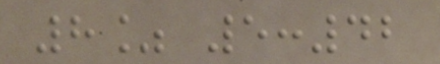8% 5:42
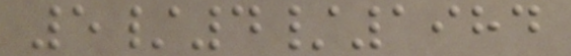5/4/1984
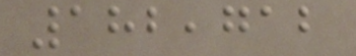182,712
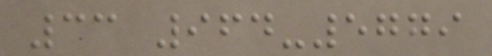33 964-5779
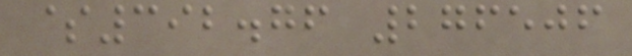$392.76 276506
